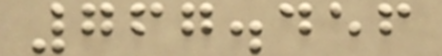767.456
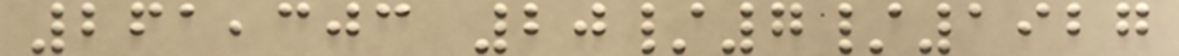261,303 20/7/1927
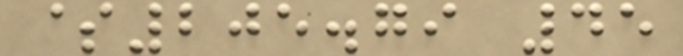$205.79 45
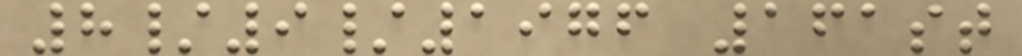8/9/1976 161st
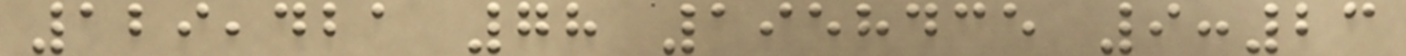129,421 78 1958435 9:23
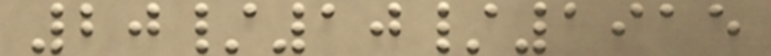20/10/1915
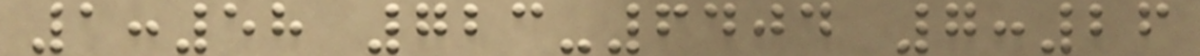1:58 723-6404 7:26
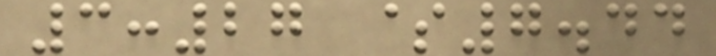3:27 $7.44
